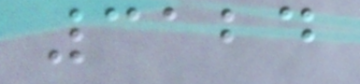3124
